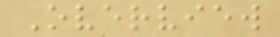Overview
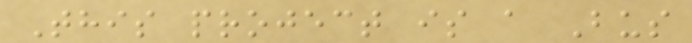This project is a Bus
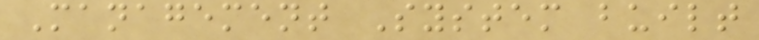Management System built
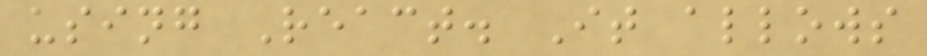using React. It allows
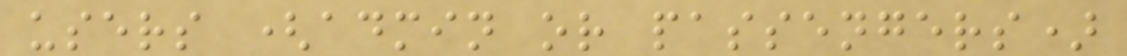users (admin or passengers)
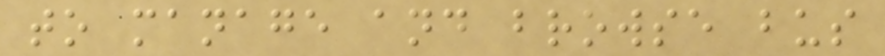to manage and browse bus
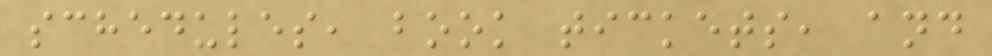schedules, book tickets, and
